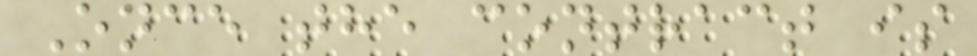Once the contract is
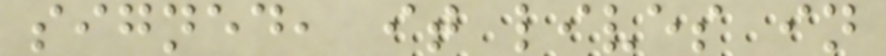signed, it lives in
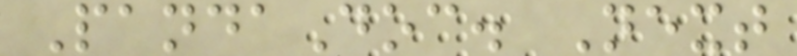PandaDoc. Next
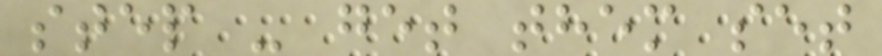step - get them set
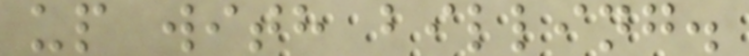up with billing.
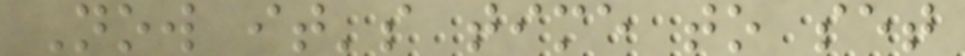Now it's time to set
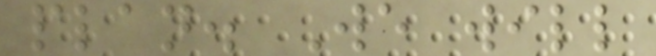plan. We will
